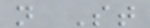n St
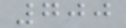700
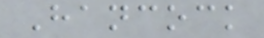Hancock
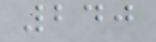240
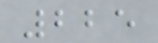225
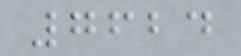7624
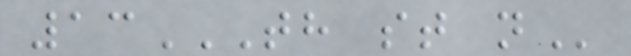13TH ST N
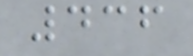436
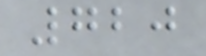720
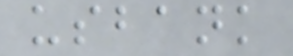usbank
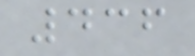436
